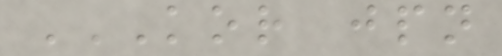KOR JPN
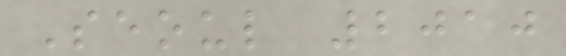Seoul 2010
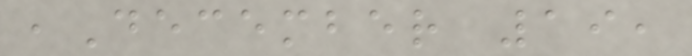,December 19,
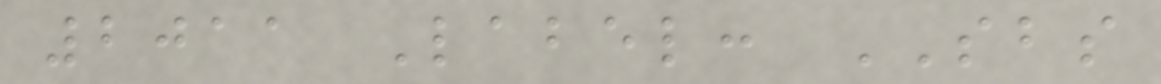2011 Label: SBS
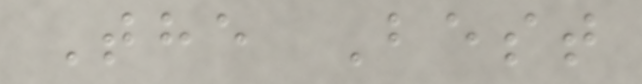The Best
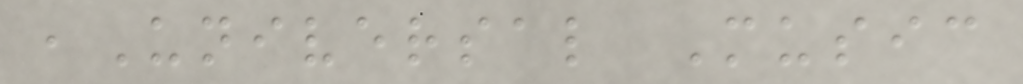,Universal Music
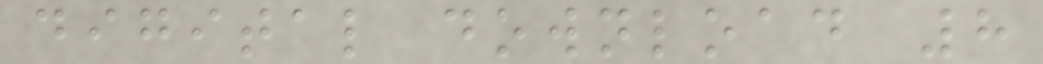digital download 8
